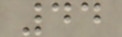44
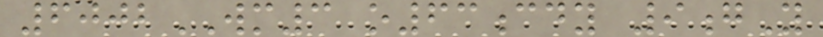6002WM3 o63cdy 9gY
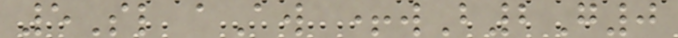5Sl aAw +wB2G0
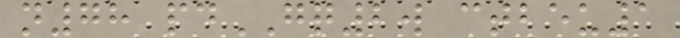n78 pdGQ2w ctbeu1
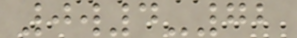0w4-72
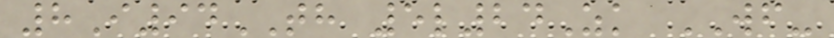8I94TH 5l24Zk WF-
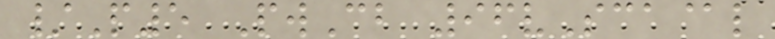/P5 PwCb 96vSca@l
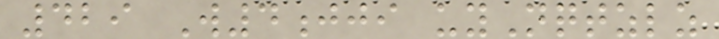429 W4jji uyNqtzlz
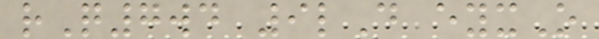rQ7wd 9lD eyxO
